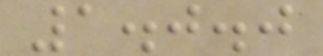1.0.0
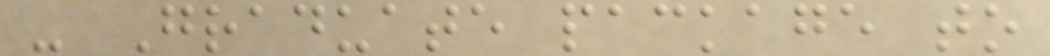- Graduate package to
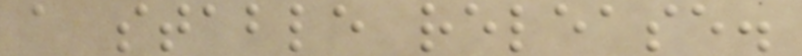a stable release.
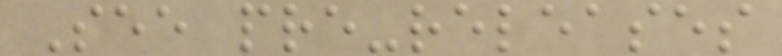See pre-releases
